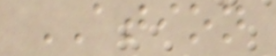ATION
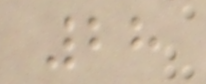28
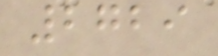2729
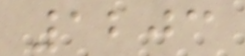1203
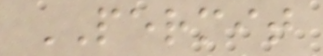PERMIT
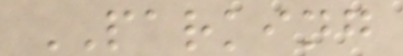PARKING
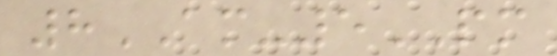8AM-5PM
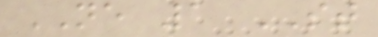NE 1 ST
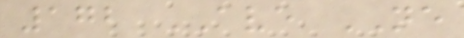172 AVE NE
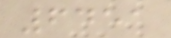6451
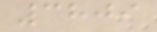3809
